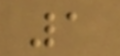1
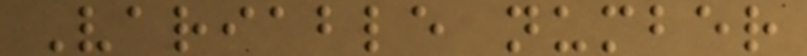Variable number
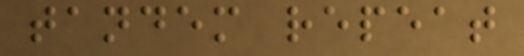tandem repeat
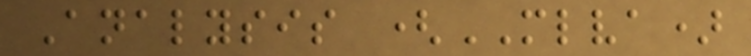Analysis (MLVA)
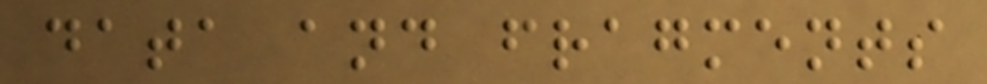data and fragments
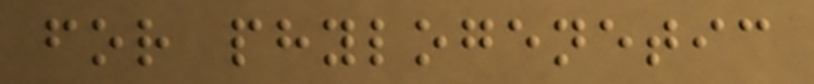for phylogenetic
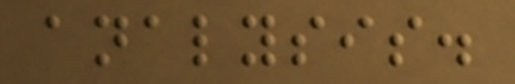analysis.
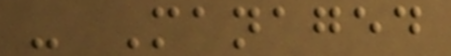- Managed
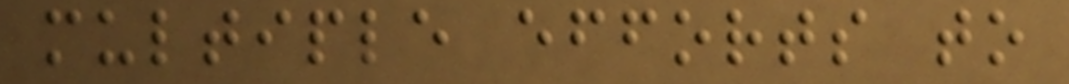multiple efforts to
